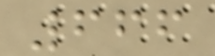666
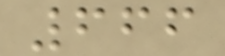666
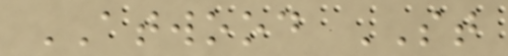ATWOOD ST
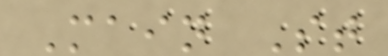Main St
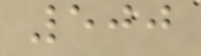500
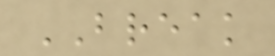BREAK
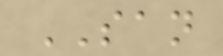SAN
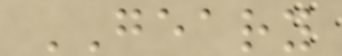GEARY
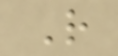R
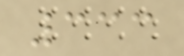333
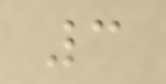3
